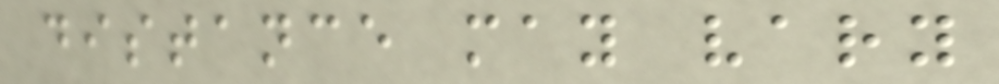distance may vary
